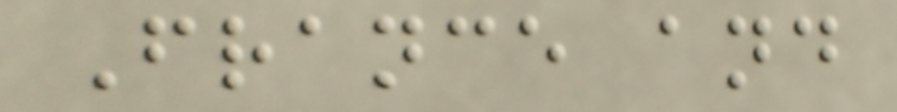France and
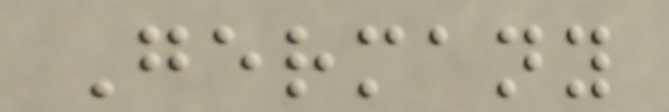Germany
